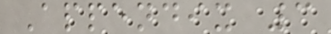Appendix 3
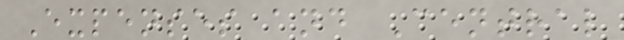Expenses and Central
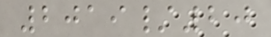2019/20
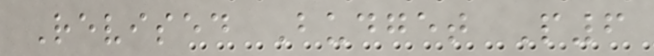Revised Budget P6
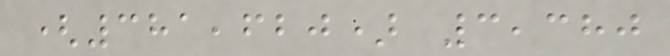(381,620) 3,380
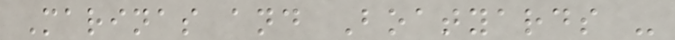Marinas and Boatyards -
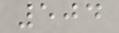504
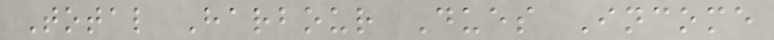Total Harbour Dues Income
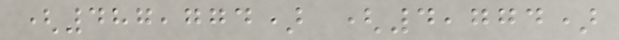(487,774) (4,774)
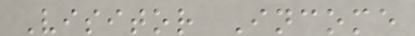Visitor Income
